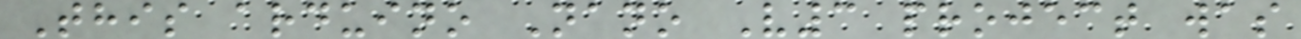This arduino Nano V3 project was
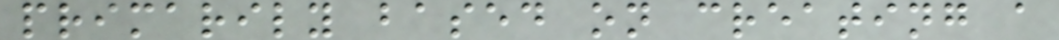primarily based on creating a
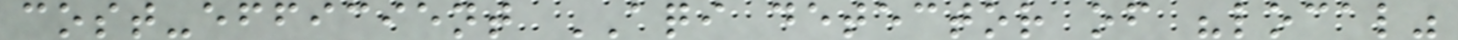cost-efficient AQI detector of "local"
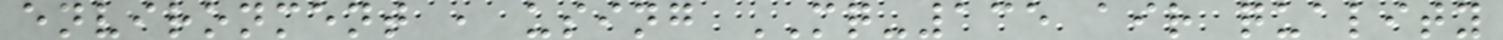environment , using MQ-135 air quality
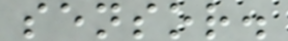sensor.
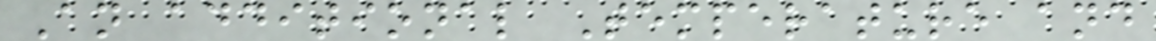An additional Temperature and
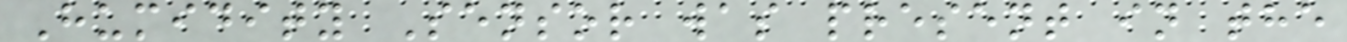Humidity Sensor was present in the
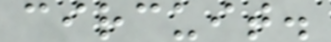circuit.
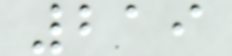219
